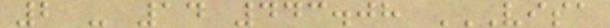2 - 14 443.08 VISA
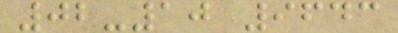02-10 9643
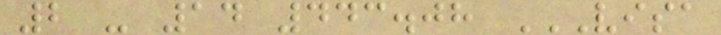2 - 14 443.08 VISA
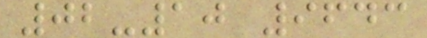02-10 9643
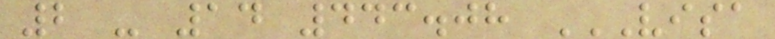2 - 14 443.08 VISA
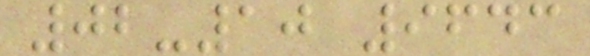02-10 9643
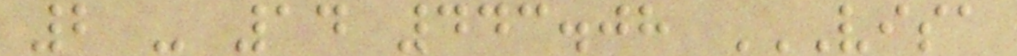2 - 14 443.08 VISA
